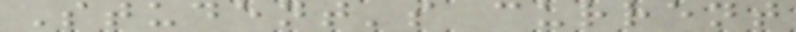Student's current
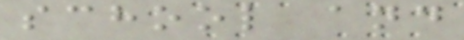school and
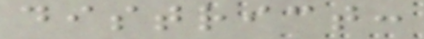district:
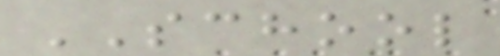SCHOOL
